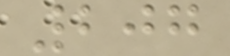207
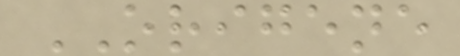ORIGENE
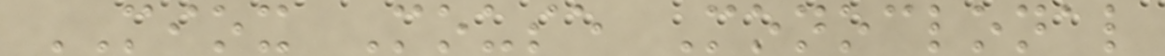MIOX Mouse Monoclonal
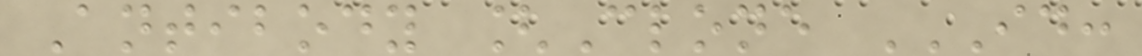Antibody [Clone ID:
